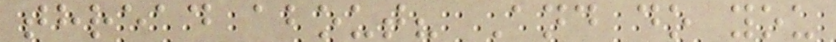thread about? And do you
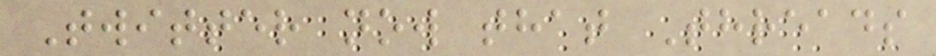Twitter now that Threads
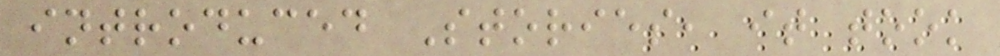introduced Stories, it took
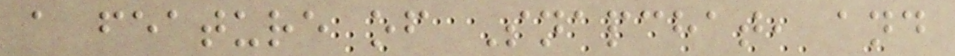a feature of Snapchat, and
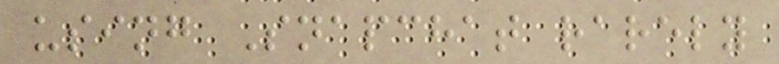using Snapchat rarely
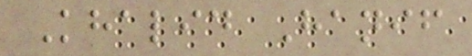Khalid Hanif
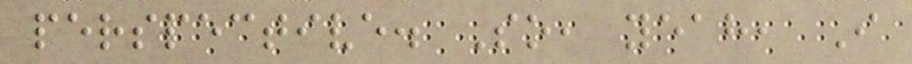perspective. So, yeah, I
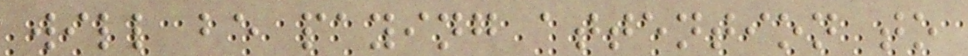will be paying attention to
